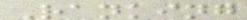Ranking
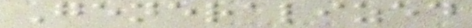Generalized
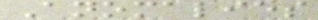Anomalies
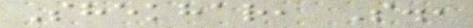Shekhar, S.,
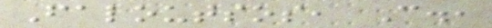Faloutsos, C.,
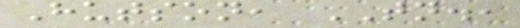Hutson, TN.,
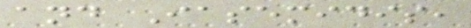and Iasemidis,
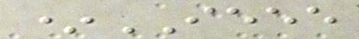*IEEE
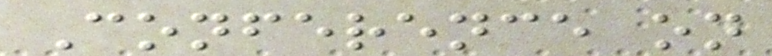Conference on
